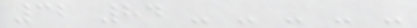32 84 - - - - -
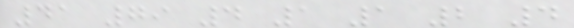41 79 4 1 1 2 4
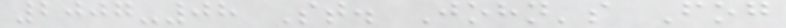2007-08 St. John's Fog
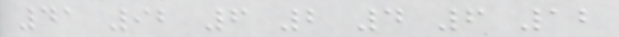41 92 6 2 4 6 12
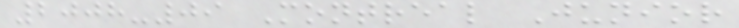2008-09 Montreal Junior
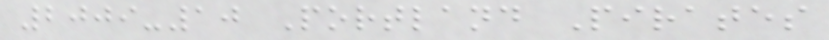2009-10 Portland Pirates
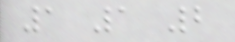1 1 2
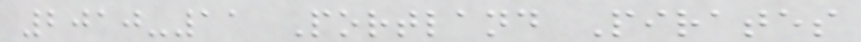2010-11 Portland Pirates
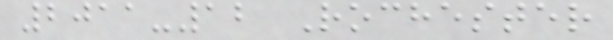2011-12 Rochester
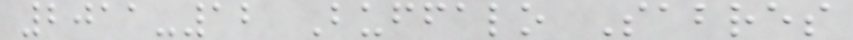2011-12 Buffalo Sabres
